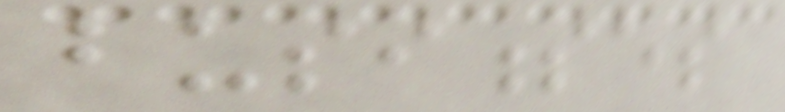businesses
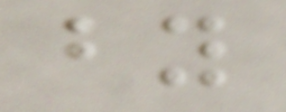by
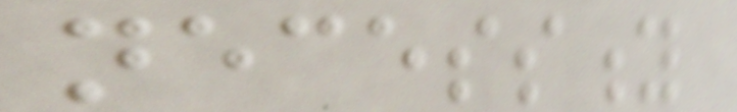necessity
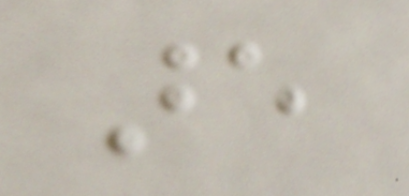are
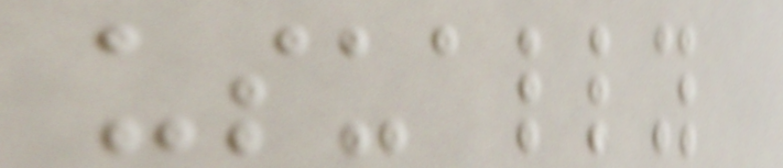usually
